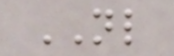NL
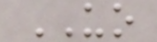UO
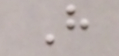H
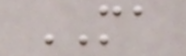MA
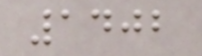1402
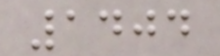1404
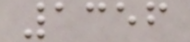1356
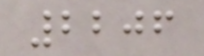2206
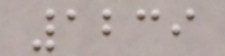1239
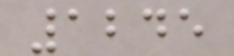1245
